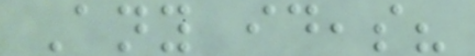Any ideas?
